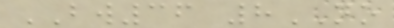BW36 8NO
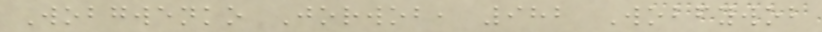Wobgwenko Jorwob, 982 Wobfywob
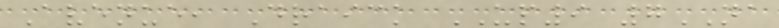Avenue, Draick UP9 7NA
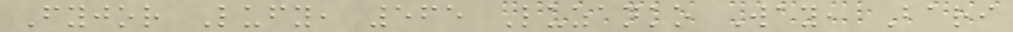Fyjor Lufy, 565 Luzanko Way, Bari
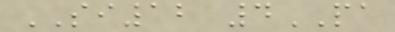SI12 4PA
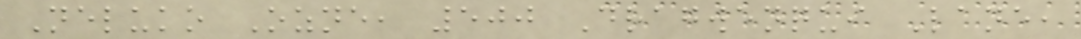Neluko Ozne, 500 Dragwenqui Lane,
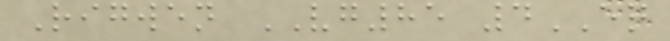Rigwen VG85 4EQ
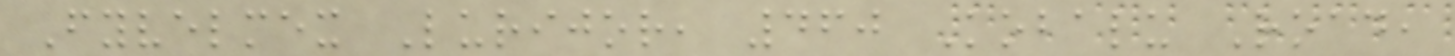Fyvelmex Lurijor, 460 Kobalu Road,
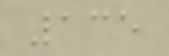135
